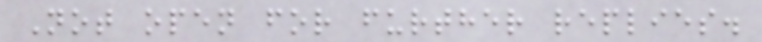Not open for further replies.
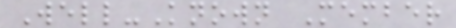Well-Known Member
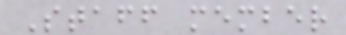Staff member
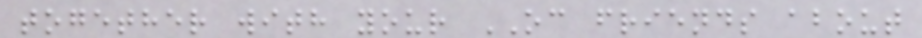together with your OC friends about
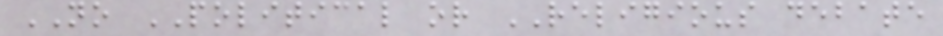NO POLITICAL or RELIGIOUS debate
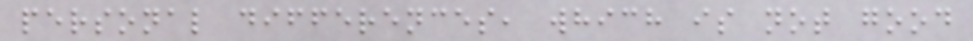personal differences, which is not good
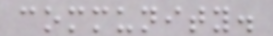community.
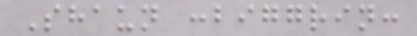Shaun :biggrin:
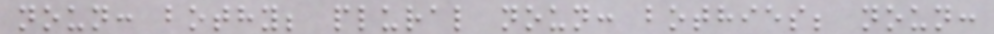noun: bothy; plural noun: bothies; noun:
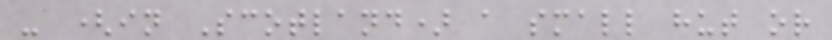- (in Scotland) a small hut or
